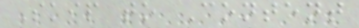Skip to Content
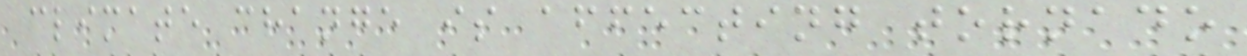climate change is affecting tornado
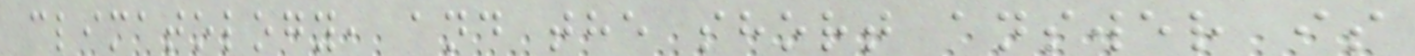climatology, and the short answer is
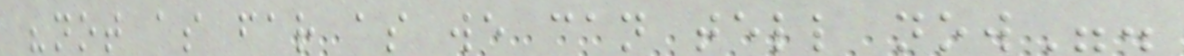"not as far as we can tell now".
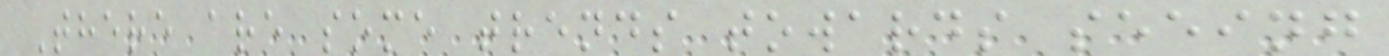There are some trends towards seeing
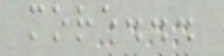more...
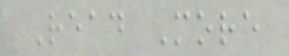Read More
